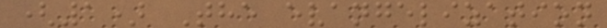(1) The evangelization
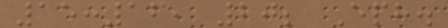15:16, 20; Eph.
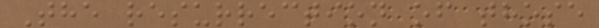The resurrection of those
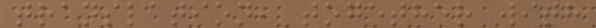translation, together with
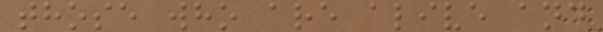those who are alive and
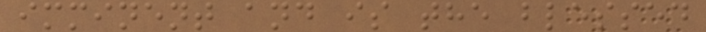imminent and is the blessed
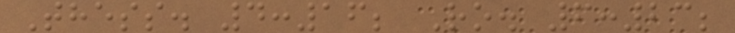Thess. 4:16; Ro. 6:23;
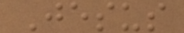Jesus
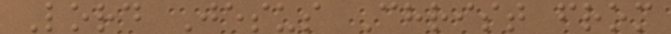Lord Jesus Christ from
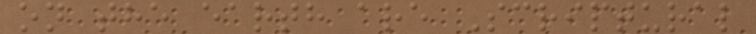on the earth are Scriptural
